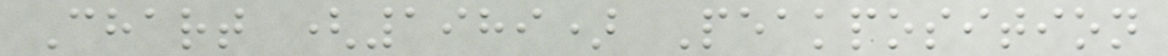Chart (1989) Peakposition
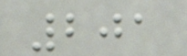201
